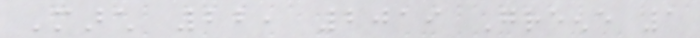March 22, 2019 Greene 1
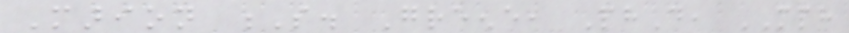Marion S. Greene, PhD, MPH
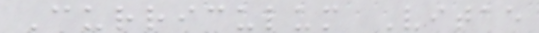Curriculum Vitae
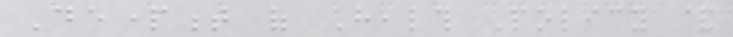Department of Health Policy &
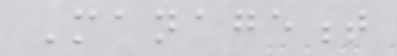Management
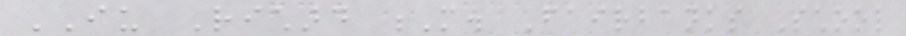IU Richard M. Fairbanks School
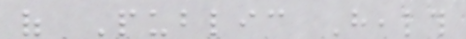of Public Health
